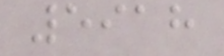5918
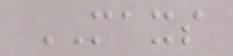MAXS
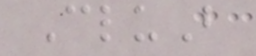CluB
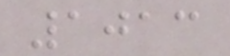1013
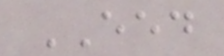EED
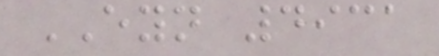EYN 4931
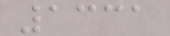1331
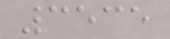3535
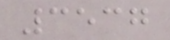3537
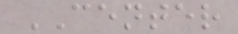CENTER
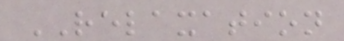RELAXATION
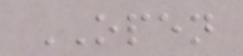OPEN
